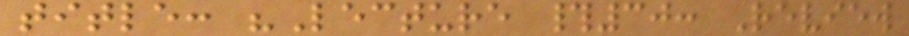title: "Lecture #30: Review
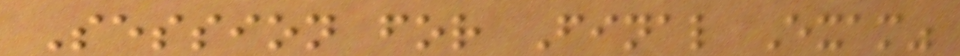Session for Final Exam"
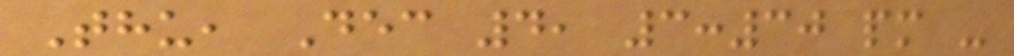Thu, Dec 4, 3:30 pm -
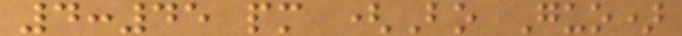4:45 pm (Bo Guo)
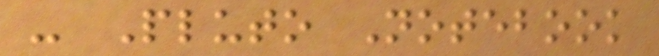- Pluto Notebook
